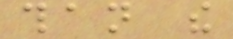than the
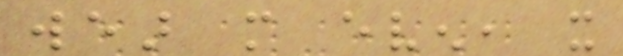wear more even, it
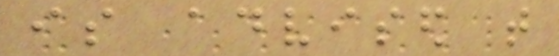is advised that
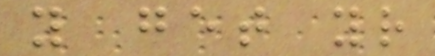you get your
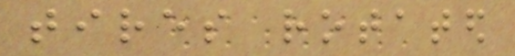tires rotated
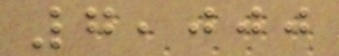7,000
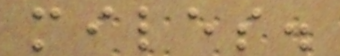miles.
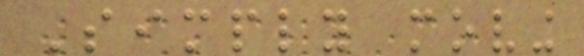Simply moving
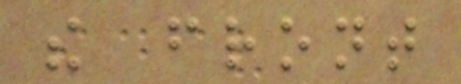the front
